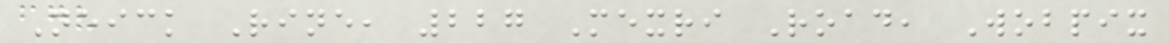Neick Rine, 227 Mexri Road, Wobpix
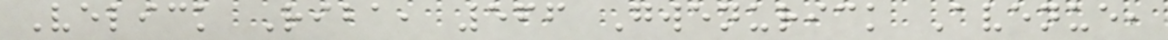Velick Riba, 566 Gwenurick Avenue,
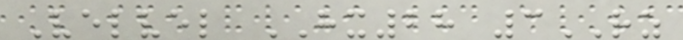Velvel HX28 3RZ
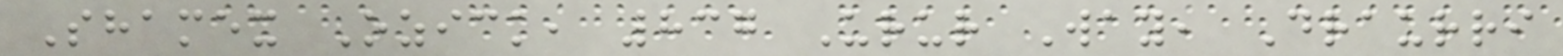Shamex Ozick, 837 Urur Way, Draurri
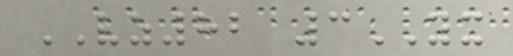VZ82 3YX
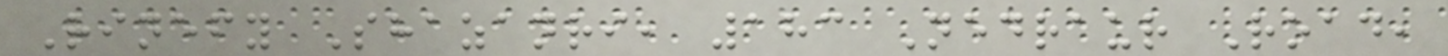Rinefy Shazanri, 183 Nedraur Road,
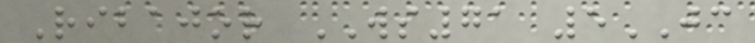Ribajor WS71 5JC
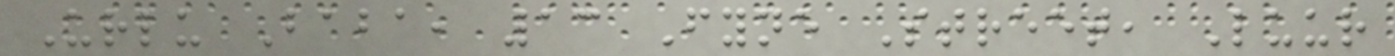Urlu Baba, 13 Fyne Street, Luur
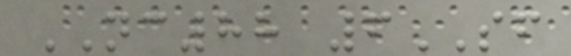NC88 6SF
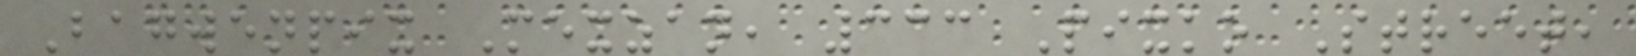Bagwenpix Mexzan, 333 Pixko Street,
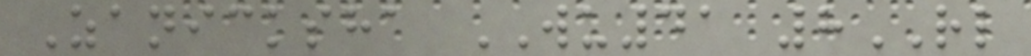Zanicksha WU41 8RL
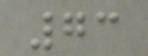73
